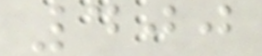400
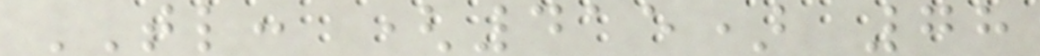TL: (415) 78
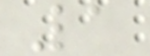1
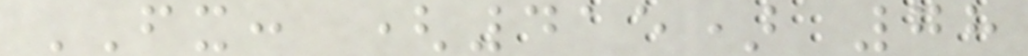FX: (415) 78
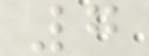7
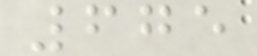675
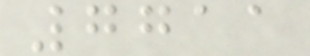7711
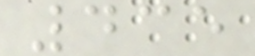435
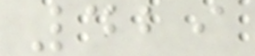429
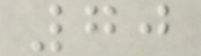70
